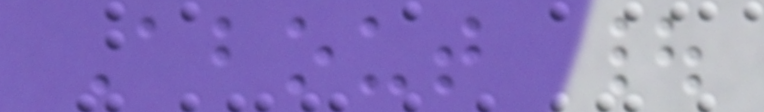About |
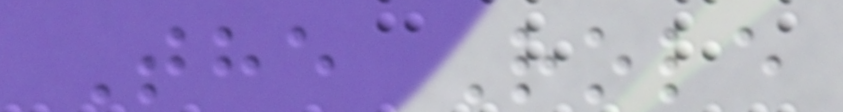The Role
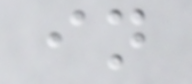in
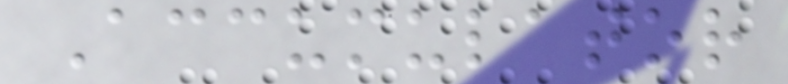Accumulator
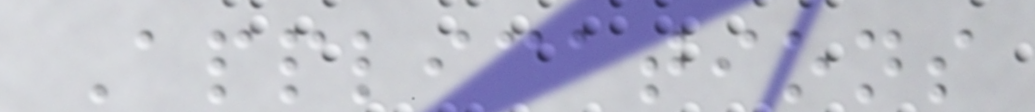Applications
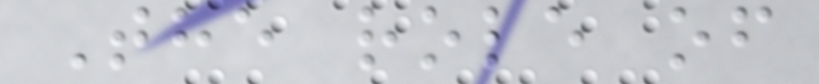The role of
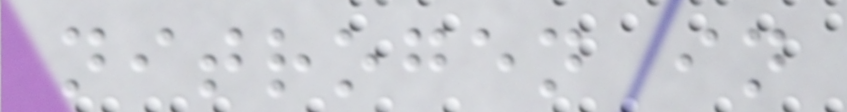nitrogen in
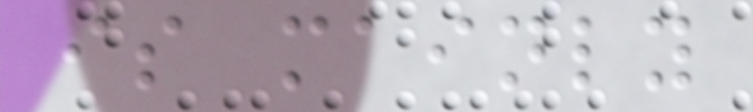is mainly
